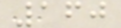160
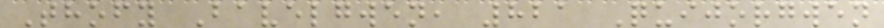Thofy Bavelgwen, 821 Quijorgwen
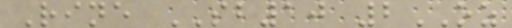Rine SB10 2OZ
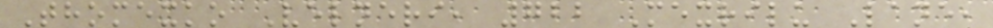Thomexko Velneri, 722 Mexrilu Lane,
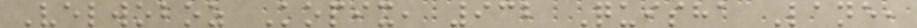Velwoboz Kopix, 932 Quisha Lane,
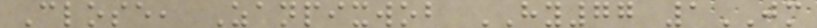Close, Zanpixwob HY77 1JM
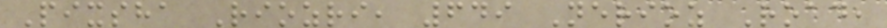Pixsha Riozri, 649 Nerioz Road,
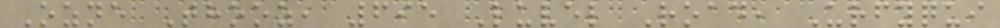Ozne Thooz, 695 Luvel Road, Urfyqui
